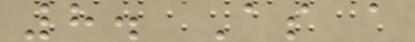8. As a
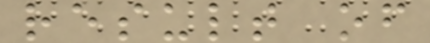result of
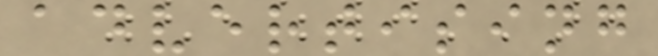advertising
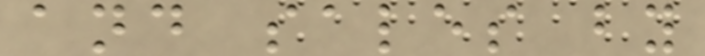and sales by
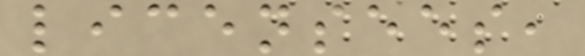licensees,
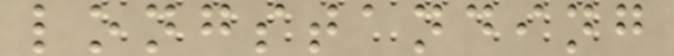longstanding
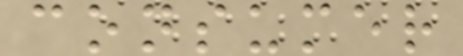consumer
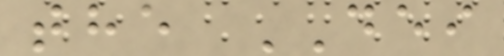the DEI
